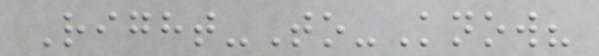Right-To-Know?
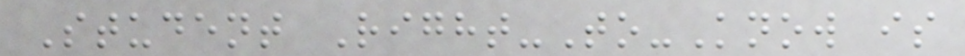Student Right-To-Know is
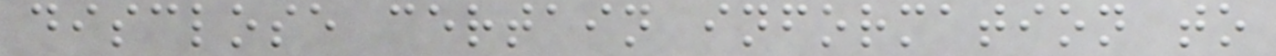disclose certain information to
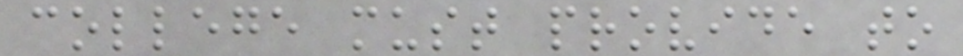college must provide to
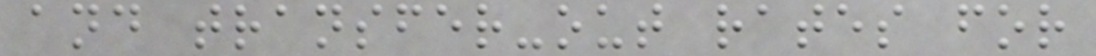and transfer-out rates for
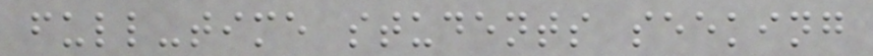full-time students seeking
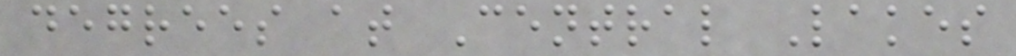degrees at Central Lakes
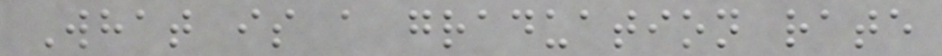What is a graduation rate
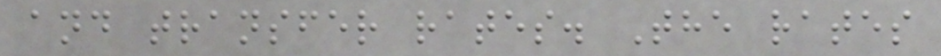and transfer rates. The rates
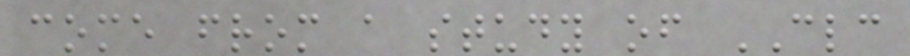come from a study of CLC
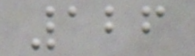126
